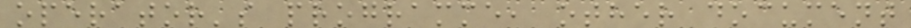operator's programme, other document
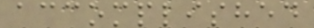accomplished
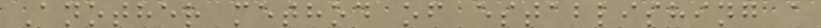Another method of establishing a
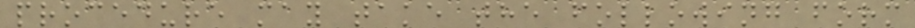procedure may take the following form
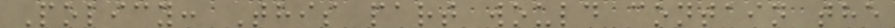Policy: This part would contain the
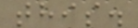this.
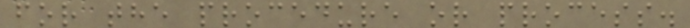for the procedure or process.
